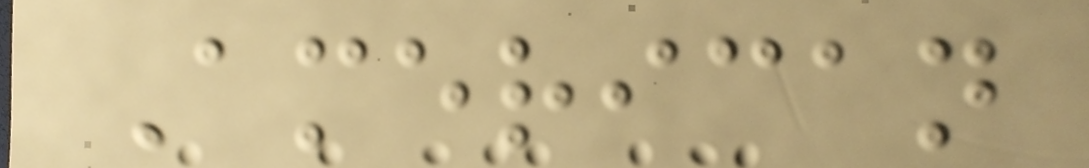American
